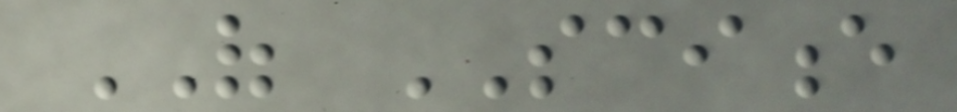OF SCIENCE
